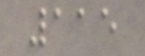115
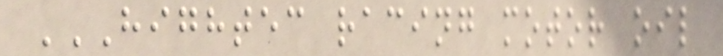HIGHTEC RACING MOTOR OIL
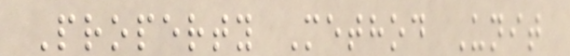Property Method Unit
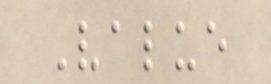Value
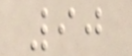90
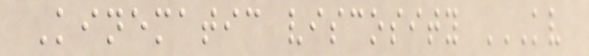Kinematic viscosity KV
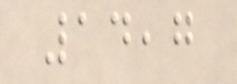14,7
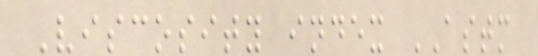Viscosity index ASTM
